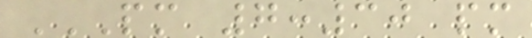PM 7:30 PM
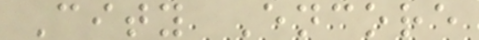City Encore
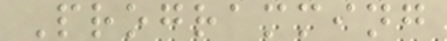Programming
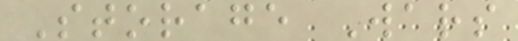Storage Wars
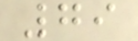79
